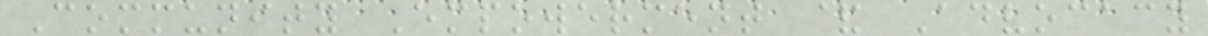Community Empowerment & Advocacy
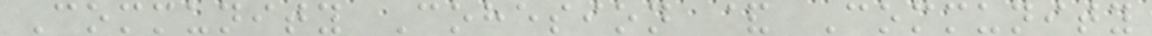Community Cohesion & Community
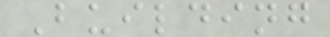Building
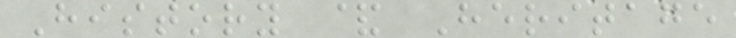History & Heritage
